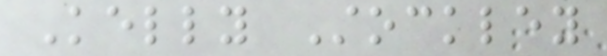Kelly Stockley
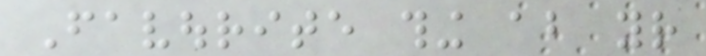Favourite thing about your
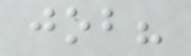job?
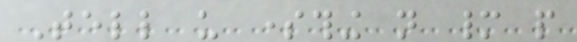Tell us something not many people
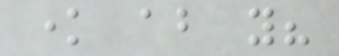know about you?
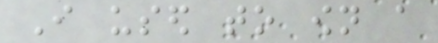I used to own a
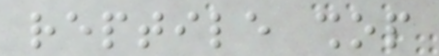reptile shop
